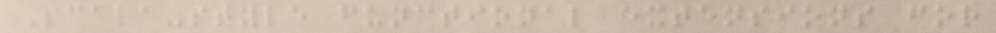Scala-style functional extensions for
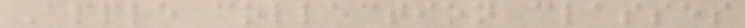Apple collection classes
